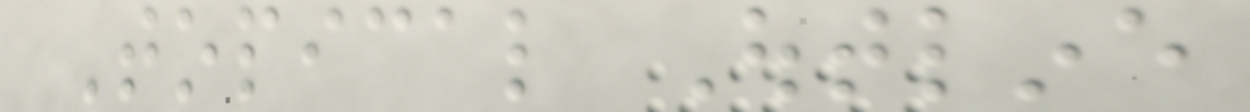Topical Outline
